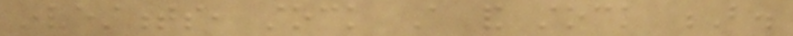investments, stock A and stock B.
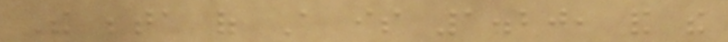The beta of A is 1.20, and the
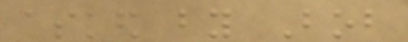asked by Bob
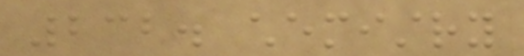232. chemistry
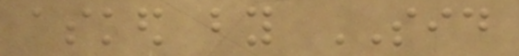asked by SID
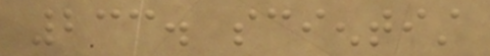233. scientist
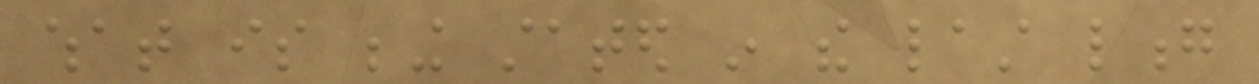what is being stated in the last long
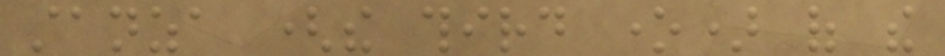stanza (the third one) of the
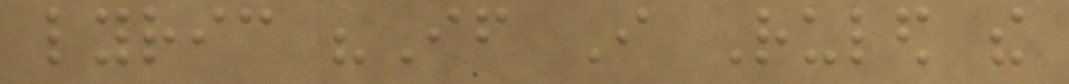lyric "If I Ruled the
